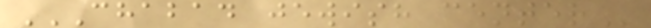CHABAD JEWISH CENTER
